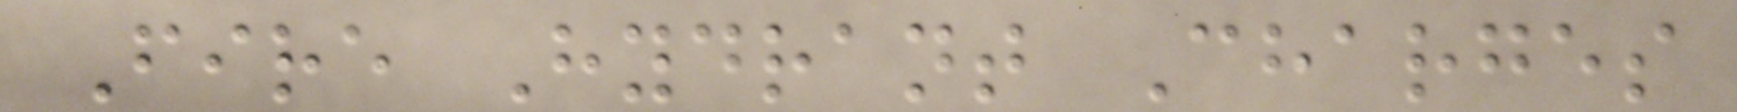Fire Hydrant Charges
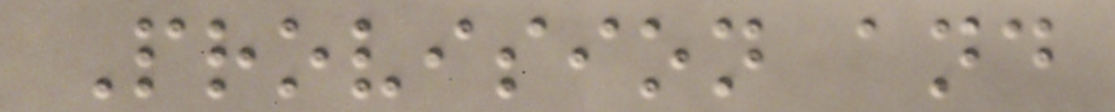Provision and
